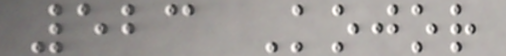523 Kojor
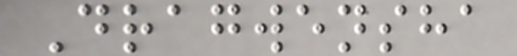Dragwensha
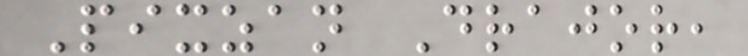Pixzan Drajor,
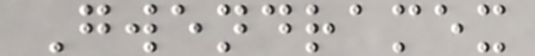Gwendramex
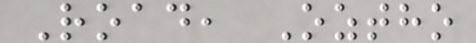Road, Oztho
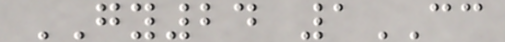GY24 1CC
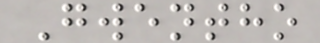Gwentho
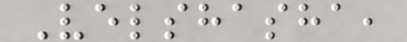Velshasha,
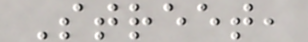Street,
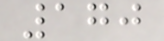170
